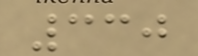330
